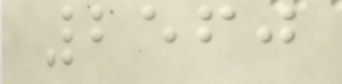2560
